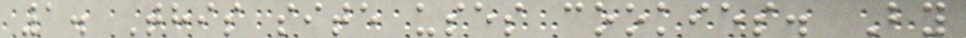1. This site uses cookies. By
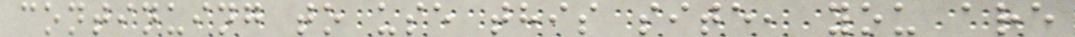continuing to use this site, you are
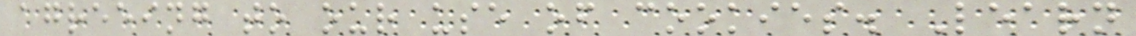agreeing to our use of cookies. Learn
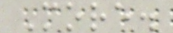More.
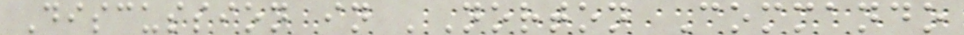Discussion in 'Norton Commando
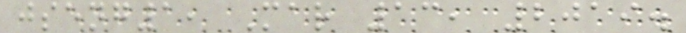jseng1, Mar 13, 2019.
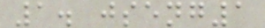1. jseng1
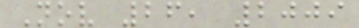Nov 26, 2009
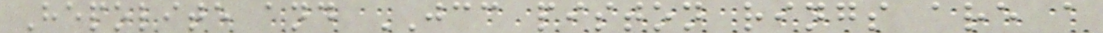Hepolite and JCC piston rings are a
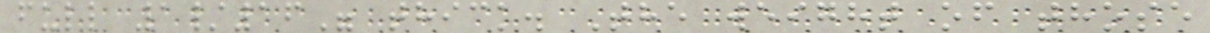full 1/16" thick. The weight of those
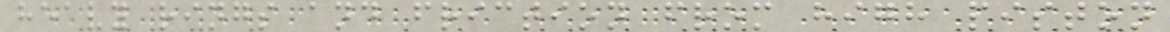heavy rings and friction from high piston
